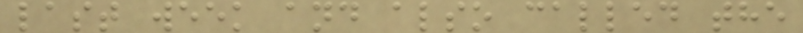last week and also called the
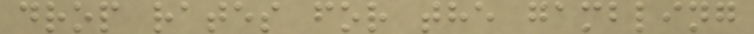drop rates for the gambling
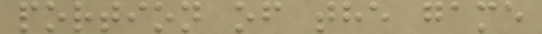portion of the game
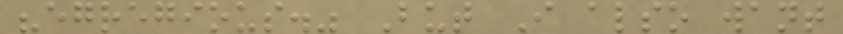"egregious." But I also want
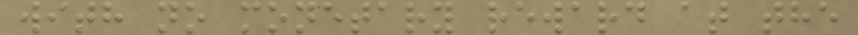with no monetary reward at the
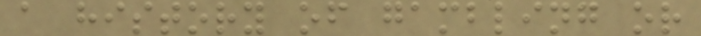a history of gambling or
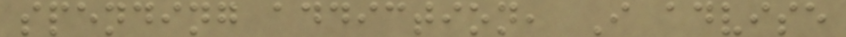spending addiction, I advise
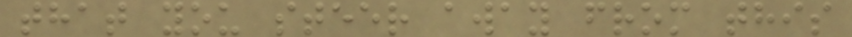that you steer away from this
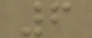6
